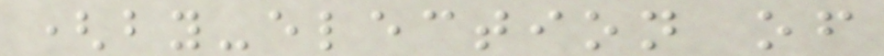(by-election of
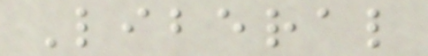Liberal
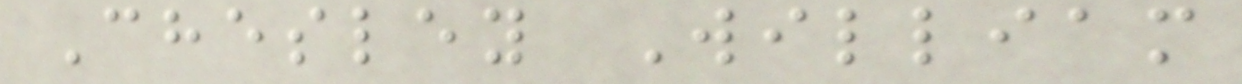Chesley William
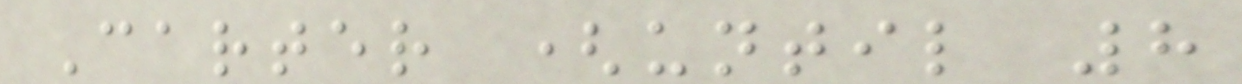Carter (until 8
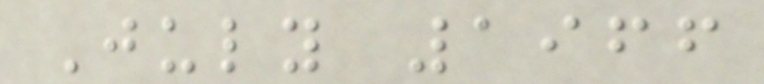July 1966
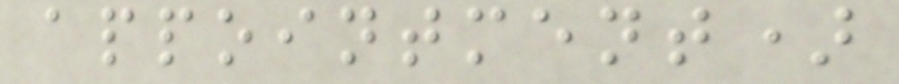appointment)
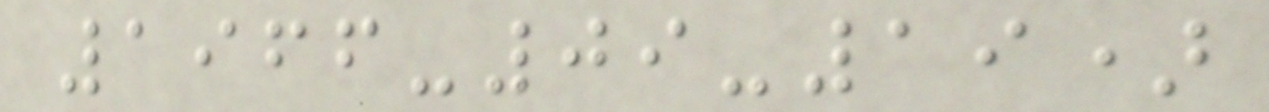1966-09-19)
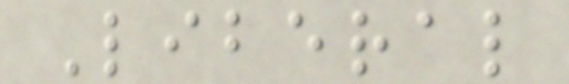Liberal
